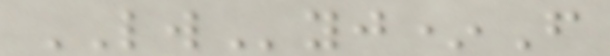LWyj*F
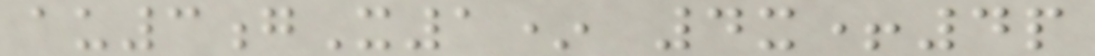au3gX1* 4x+4p
